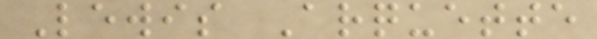Lewis Arquette
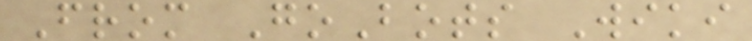From GoBots Wiki
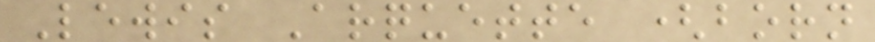Lewis Arquette (born
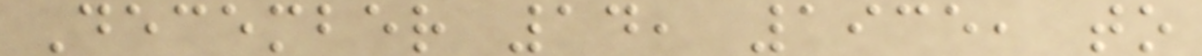December 14, 1935, to
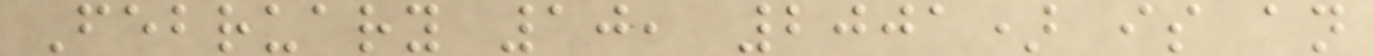February 10, 2001) is an
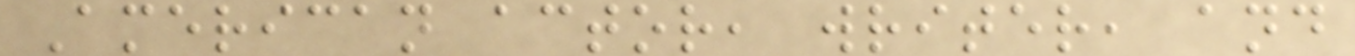American actor, writer, and
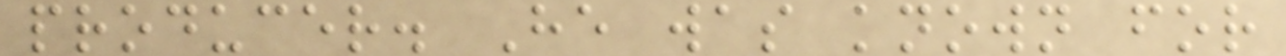producer. He was known for
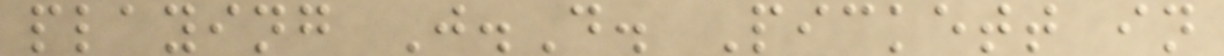playing J.D. Pickett in
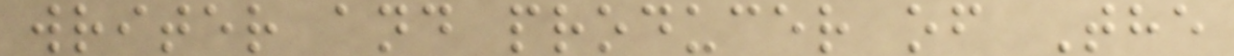writer and producer of The
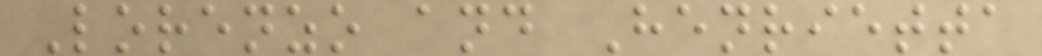Lorenzo and Henrietta
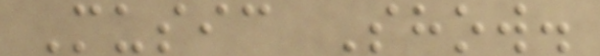Music Show.
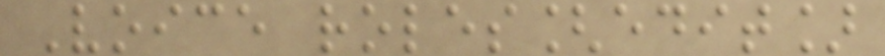Voice roles[edit]
